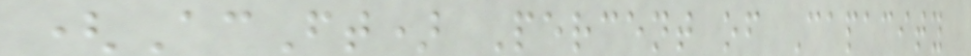(AcFt) Percent of Capacity
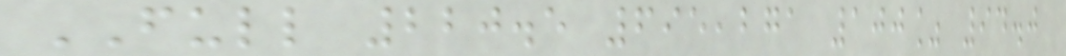FULL 220.5 695,271 100% 94.0
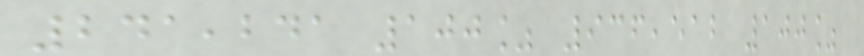241,241 100% 936,512 100%
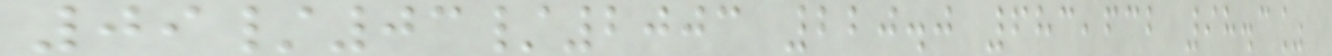09/03/2003 220.0 683,632 98.3%
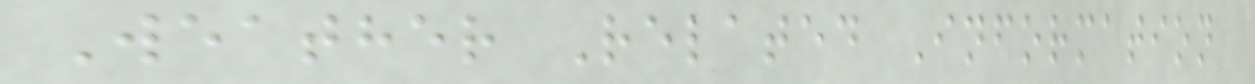Weather Related Information
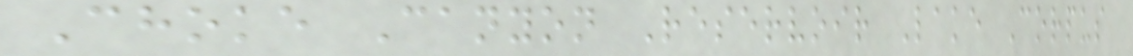Choke Canyon Reservoir Lake Corpus
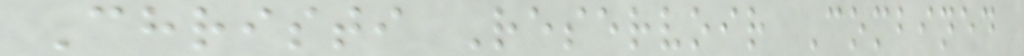Christi Reservoir Combined
